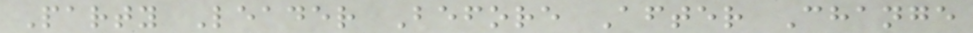Party Leader Before After Change
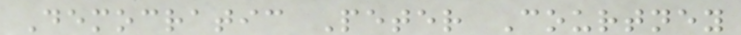Democratic Peter Courtney
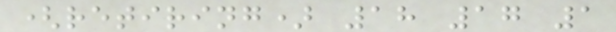(retiring) 18 17 1
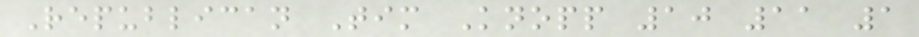Republican Tim Knopp 10 11 1
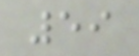59
